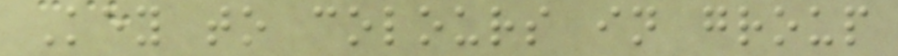Key to colours in group
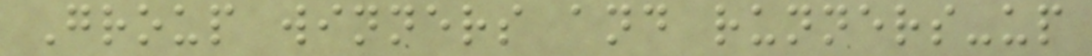Group winners and runners-up
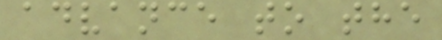advance to the
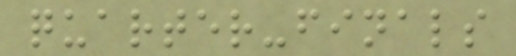quarter-finals
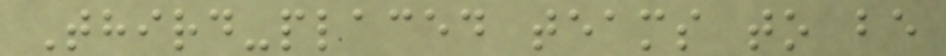Third-placed teams to be
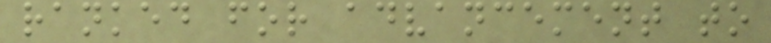ranked for advancement to
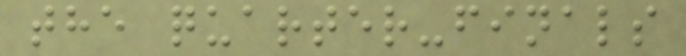the quarter-finals
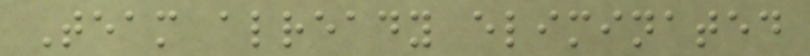Team already eliminated
